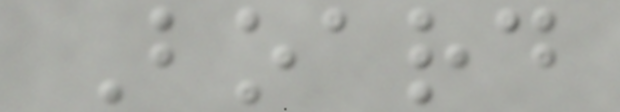Board
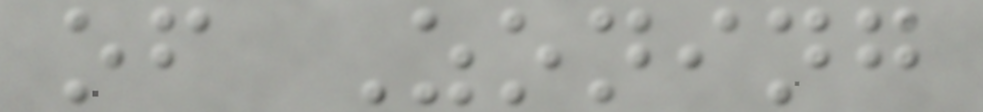of Zoning
